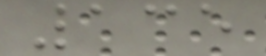135
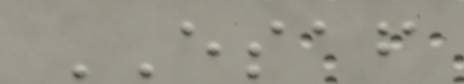ESAF
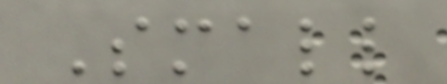Small
